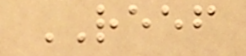REEF
